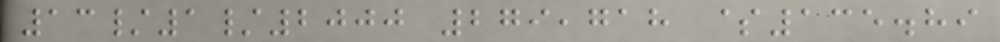13/1/2000 279,718 $135.89
